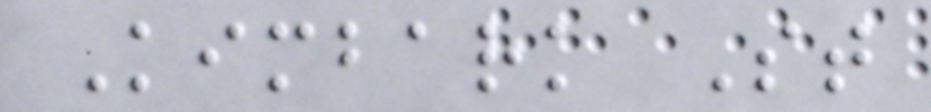Kimbark St
